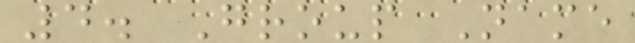4. Group Name
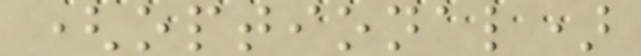(optional)
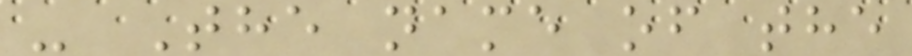- The name of the
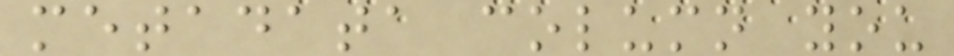metadata column you
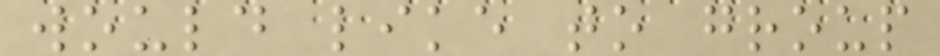would like to group
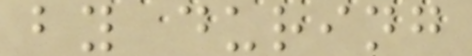by during
